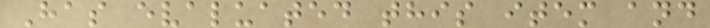Has evaluated this item and
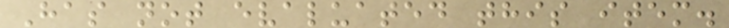Has not evaluated this item.
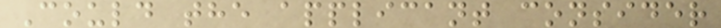Could the applicant consider
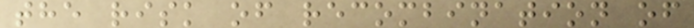the risk of recombination of
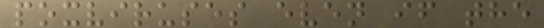poxviruses even if the
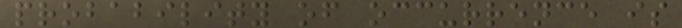probability of occurrence is
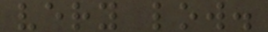very low.
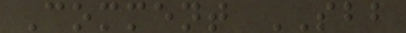Comment SBB
